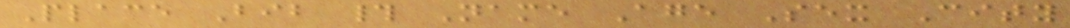Place Bib # Name Age Sex City
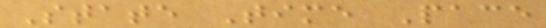State Time Pace
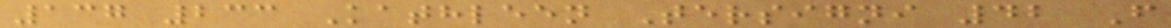137 233 Kathleen Tersigni 42 F
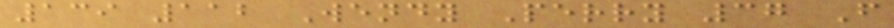139 112 Wendy Perry 37 F
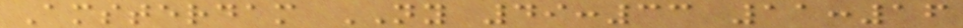Amsterdam NY 49:33 11:16
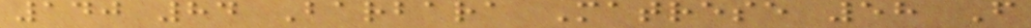140 84 Barbara Matrese 58 F
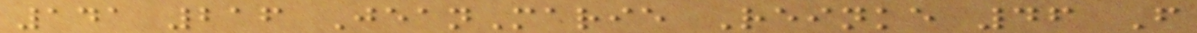141 216 JeanMarie Reinke 46 F
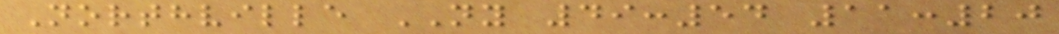Northville NY 49:54 11:20
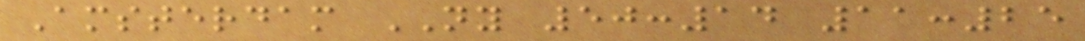Amsterdam NY 50:14 11:25
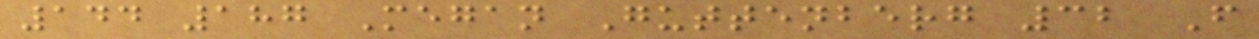144 187 Megan Guttenberg 32 F
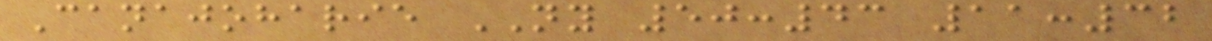Canajoharie NY 50:43 11:32
